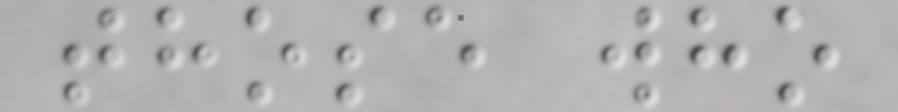those who
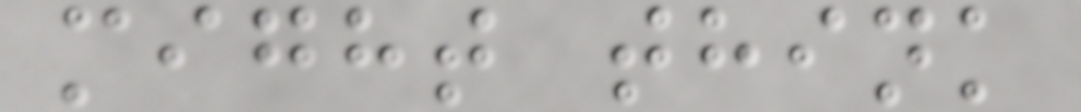might think
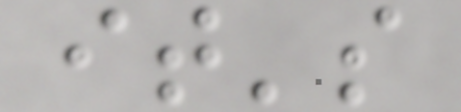it's
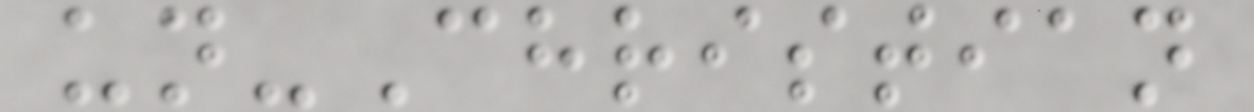un-Christian
